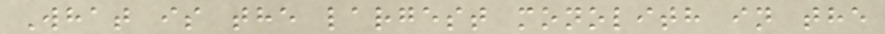What is the largest monolith in the
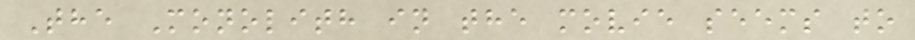The Monolith in the movie seems to
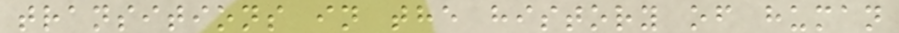transitions in the history of human
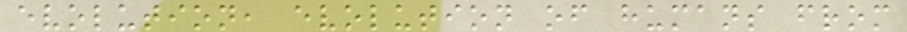evolution, evolution of humans from
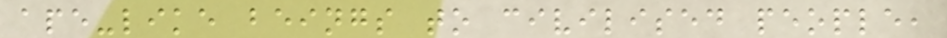ape-like beings to civilised people,
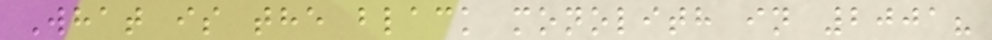What is the black monolith in 2001?
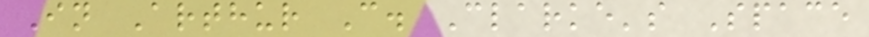In Arthur C. Clarke's Space
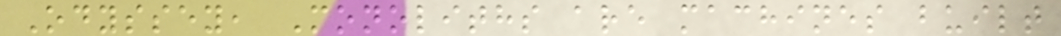Odyssey, Monoliths are machines built
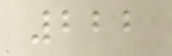222
